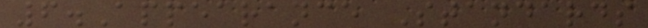6.Appearance Standards
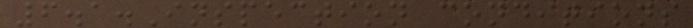6.1.Inspection conditions
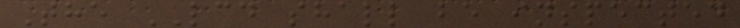The LCD shall be inspected
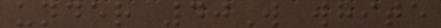under 40W white
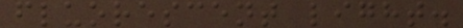fluorescent light.
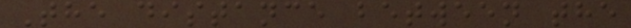The distance between the
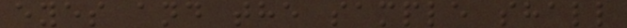eyes and the sample shall
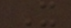X
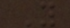Y
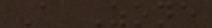A Zone
